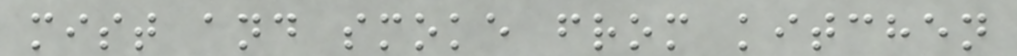mist and smoke from kitchen
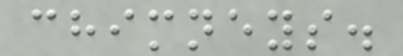chimneys.
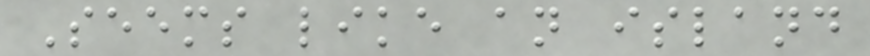Seems like an island
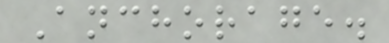Anchorage.
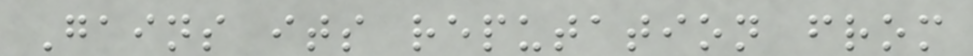Gains its reputation from
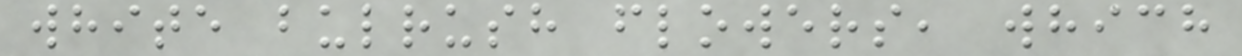white bulrush flowers, which
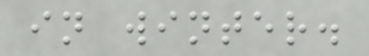in winter.
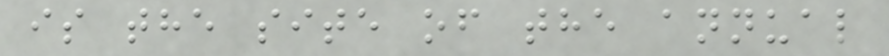is the site of the annual
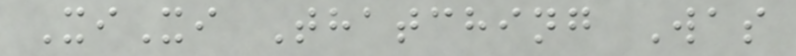XiXi Thatching Was
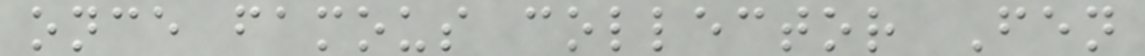once famous collector Fen
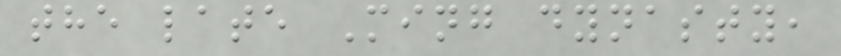the late Ming dynasty,
